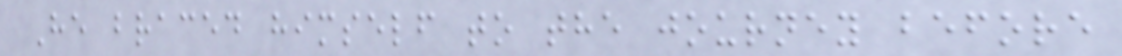He braced himself to the journey before
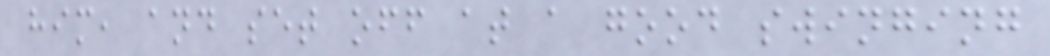him, and set off at a good swinging
